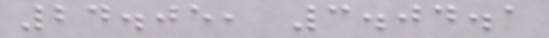24.05, 3.04.1
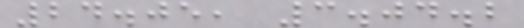24.05, 3.04.2
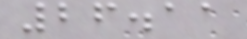26.11
